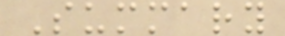Summary
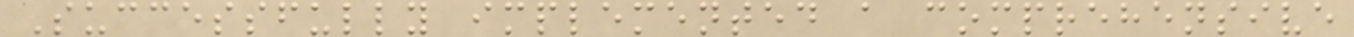Successfully implemented a comprehensive
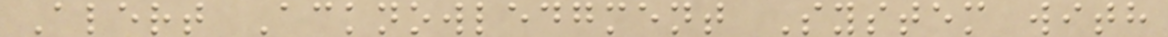Alert Acknowledgment System with
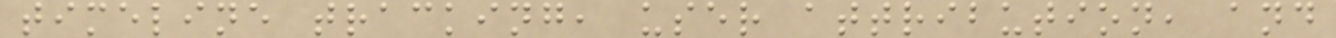timeline tracking, user attribution, and
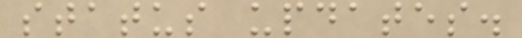status updates.
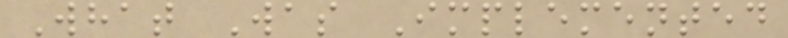What Was Implemented
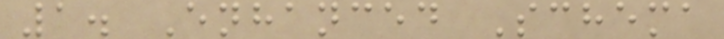1. Enhanced Schema
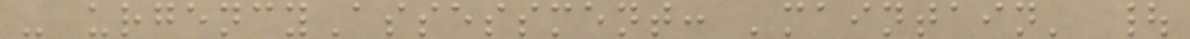- urgencyAssessment: 'maintain' |
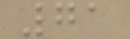71
